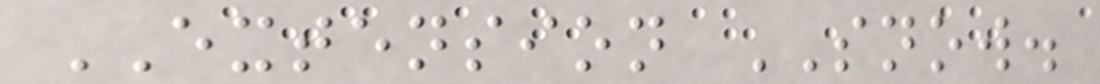EXTENSION SNOW.
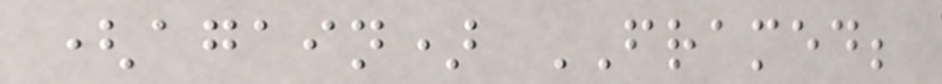(again) FRAMED;
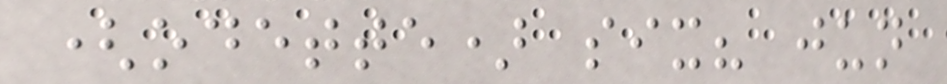(odette) six? jun
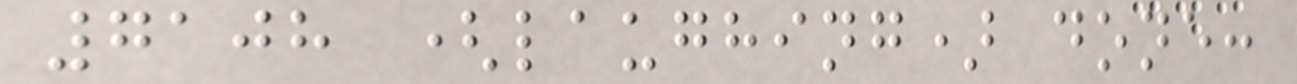7108 (laughing) done:
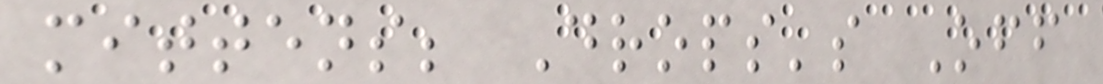mittens; Drops's Off
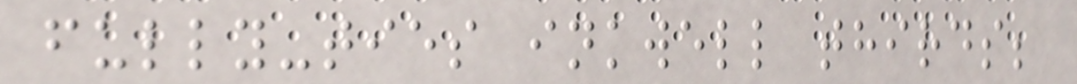fully-ties inkwell thirds;
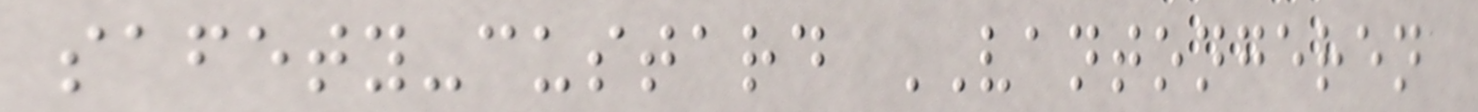safety-custard VANTONGEREN
